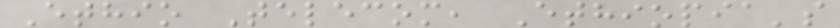Ethio Telecom, Ethiopia's
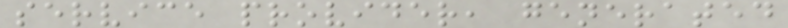service provider, generated
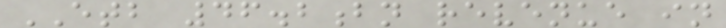ETB 46.2bn revenue in
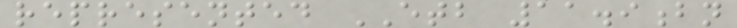represented ETB 11.9bn
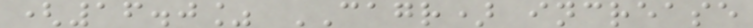(16.0% CAGR) increase
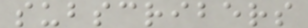subscribers
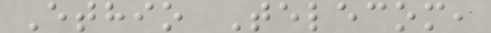Ethio Telecom,
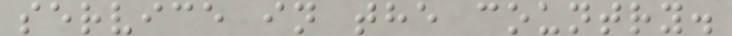service in the country.
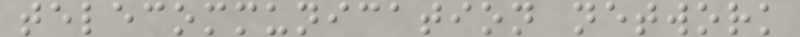telecommunication network
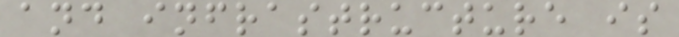and infrastructure is
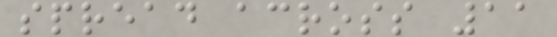spread across 11
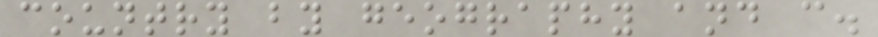country by geography and c.
